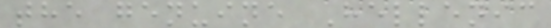the genuine Hellenic
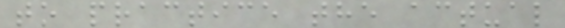to practice the actual
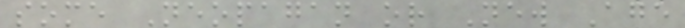some Neopagan or New Age
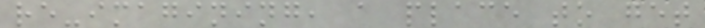re-imagining, a place to get
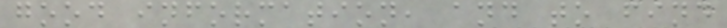good information, and to find
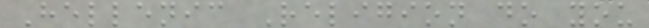Hellenic Religion do you
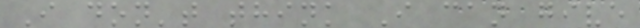I don't think I can give
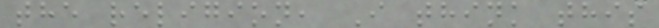the religion, I think this
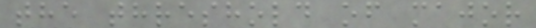the threshold of major
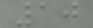10
